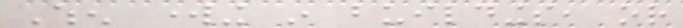When working in buildings, or
